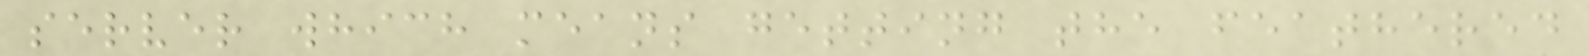server which means getting the feathered
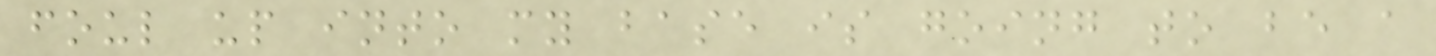foul up into my base is going to be a
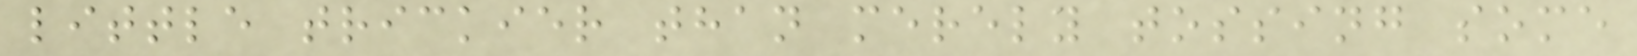little trickier than merely tossing some
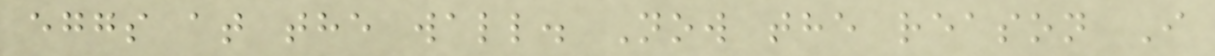eggs at the wall. Now the reason I
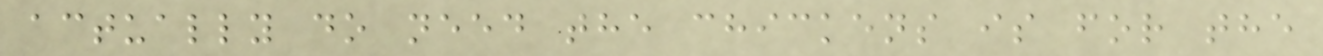actually do need the chickens is for the
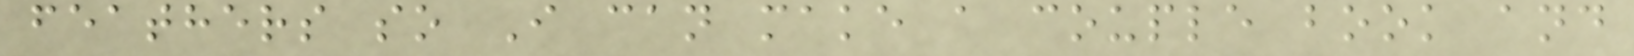feathers so I can make a couple book and
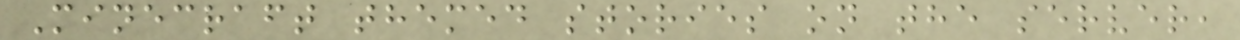Minecraft themed stories on the server,
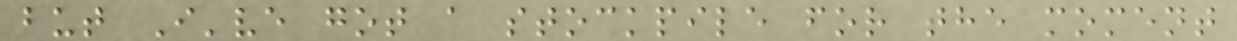but I've got a stockpile for the moment
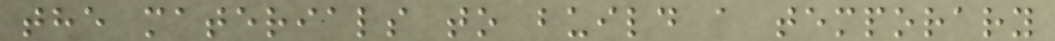the materials to build a temporary
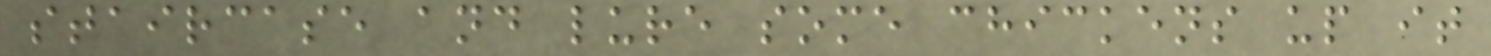staircase and lure some chickens up it
